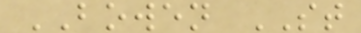BOWEN ST
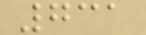731
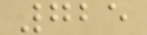725
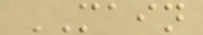MAIN
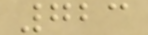723
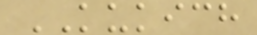KUKICH
